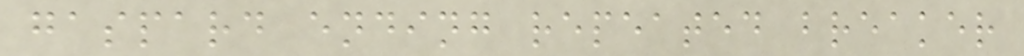gaspard ending repeated breaker
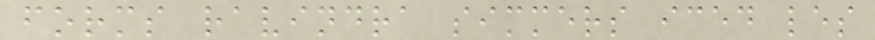forms ravindra simmers iced les
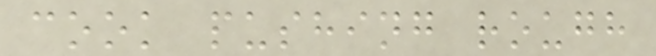cook pushing rough
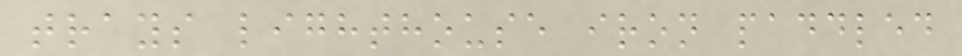trays lighthouse iron paddled
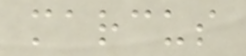marcus
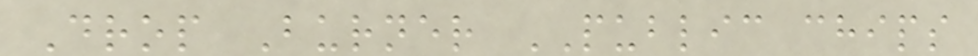Drop Burner PUBLIC chips
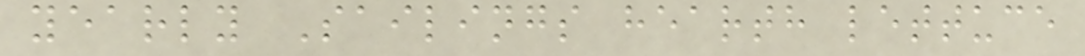yearly Sailings hearth lettuce
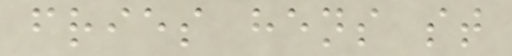fries hens st
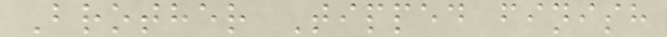Brother Tipped finish
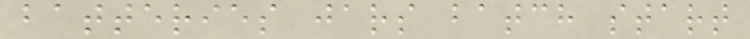batteries jars batch start
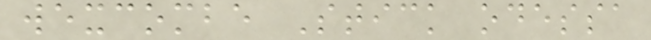wexcombe Stick odessa
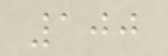100
